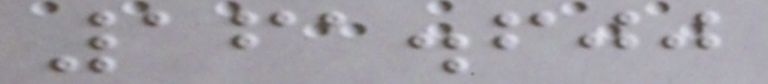161.600
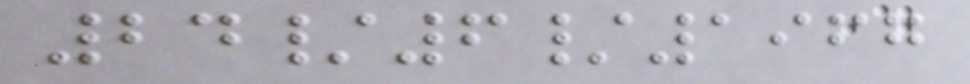24/6/1967
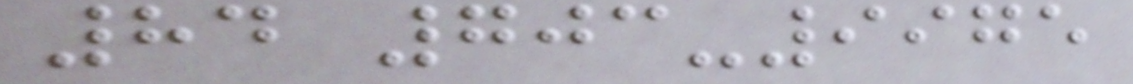84 703-9975
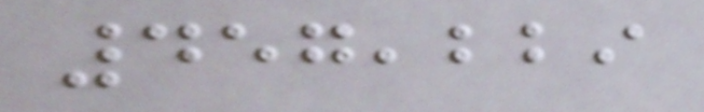457,229
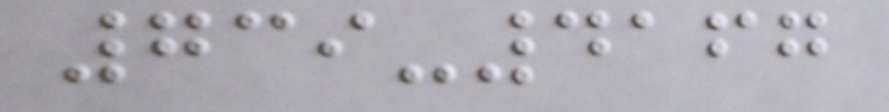739-4167
